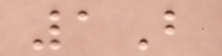1B
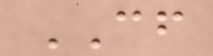CF
